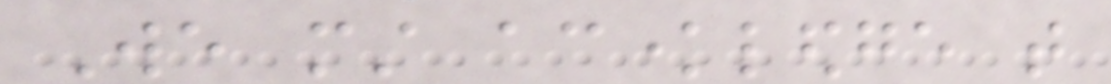We must acknowledge that
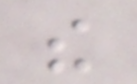the
